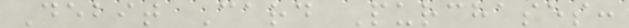Debit Card Purchases:
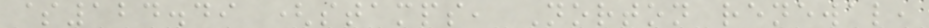$124.49 (stamps, Norton renewal,
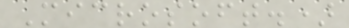Microsoft.)
